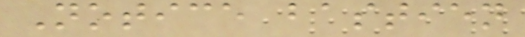Notice bastien
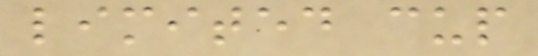limited cup
